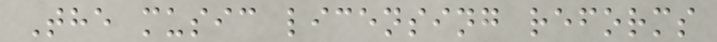The music licensing reforms
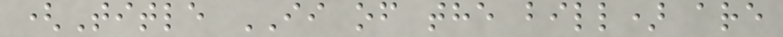(Title II of the bill) are
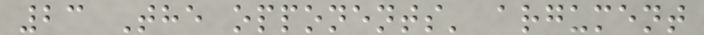23 The opponents' argument
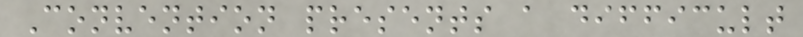Convention presents a difficult
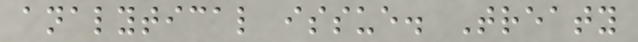analytical issue. Treaty
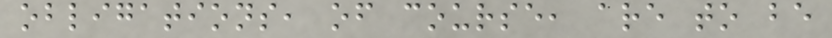obligations, of course, are to be
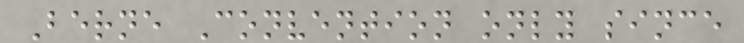Berne Convention only since
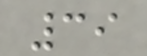39
